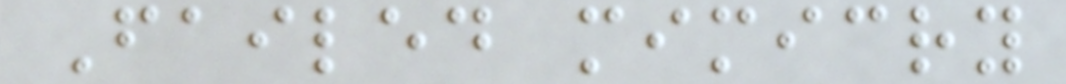Failed mimicry
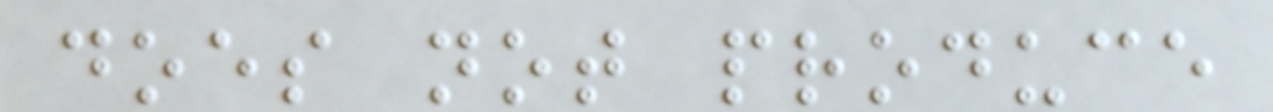does not produce
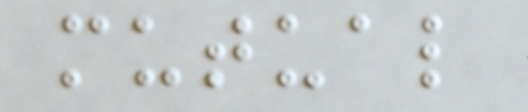mutual
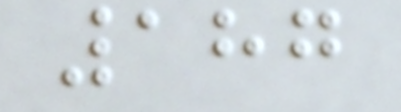187
